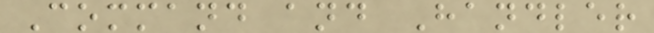Command and Handler
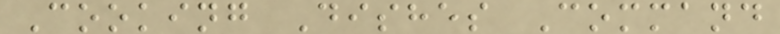Cooking Dishes Command
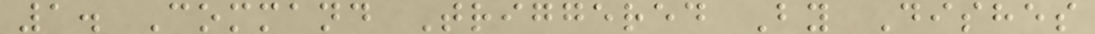1. Command Triggered By Dishes
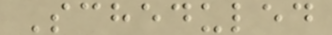Scheduled
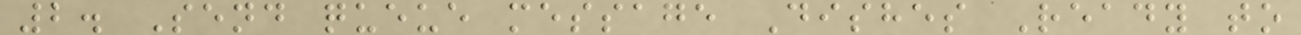2. Send queue message Dishes Ready to
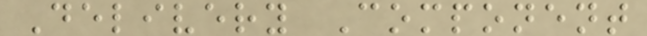Delivery Component
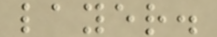layer.
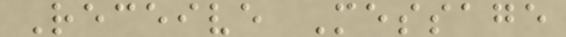Receive Message
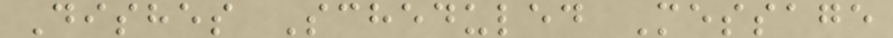Dishes Scheduled Message
